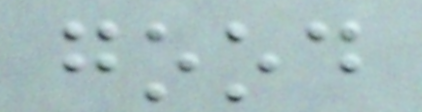good
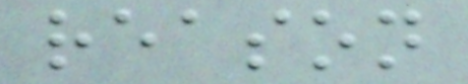reason
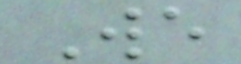We
